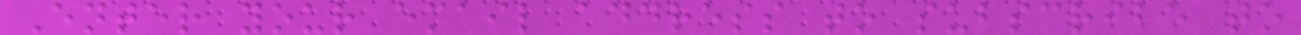Enter your email address to subscribe to
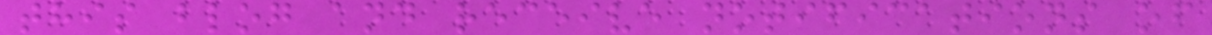this blog and receive notifications of
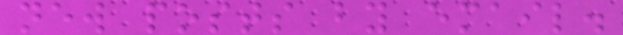new posts by email.
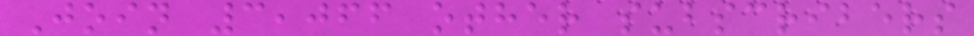Join 3,066 other subscribers
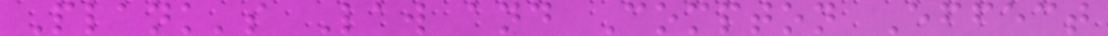Plank's Law and Compton Effect
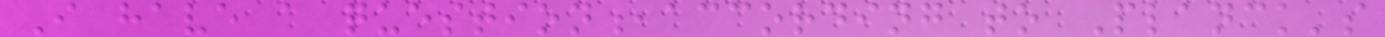I have a question,according to Planck's
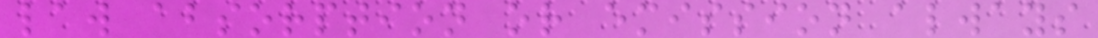law absorption or emission always
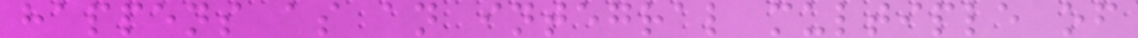happens as an integral multiple of
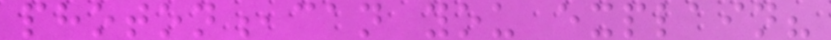photon,can you explain?
